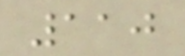110
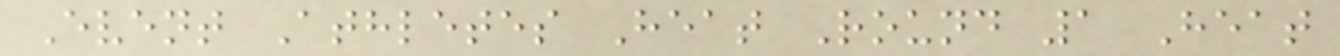Event Athletes Heat Round 1 Heat
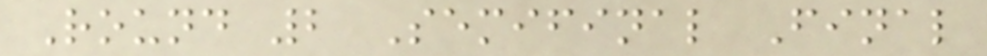Round 2 Semifinal Final
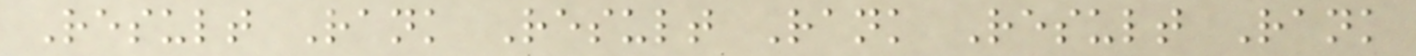Result Rank Result Rank Result Rank
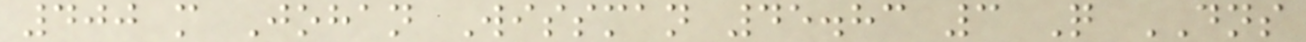400 m Johan Wissman 45.83 3 Q DNS
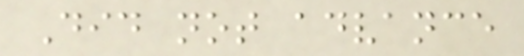Did not advance
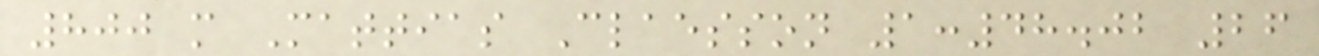800 m Mattias Claesson 1:48.02 26
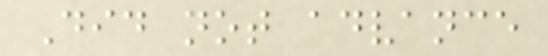Did not advance
